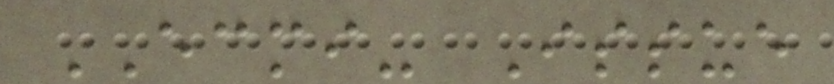ECMI- Issue
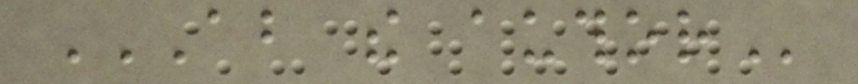ABOUT THE AUTHOR
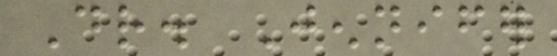Dr. Jennifer
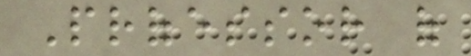Professor of
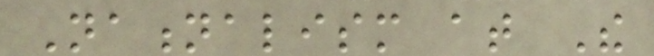Nationalism at The
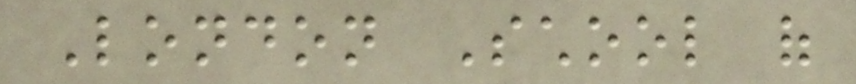London School of
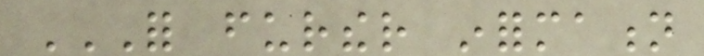FOR FURTHER INFORMATION
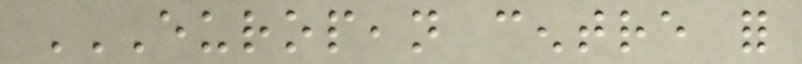EUROPEAN CENTRE FOR
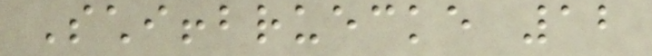Schiffbruecke 12
